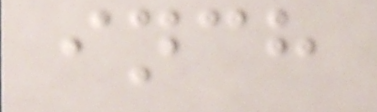inch
